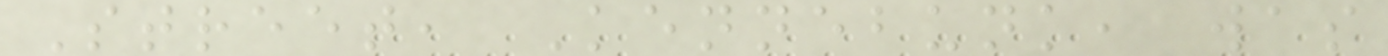Street, Kennebunk, was
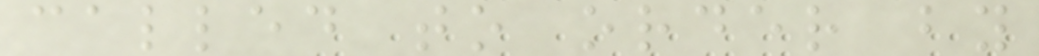called to order by
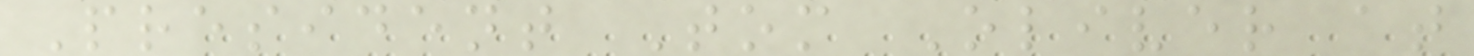President Tom Oliver at
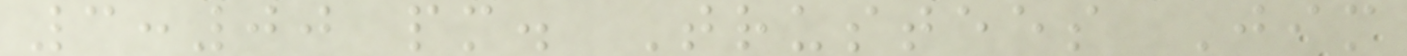3:00 pm. Trustees Jim
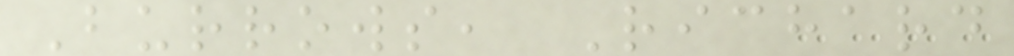Burrows, Richard
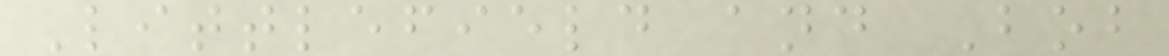Littlefield and Bob
